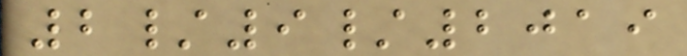2/9/2019
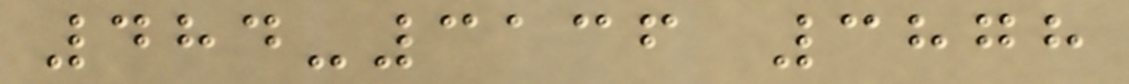484-3136 3878
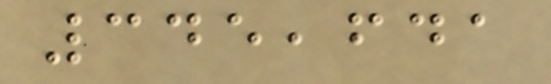345,641
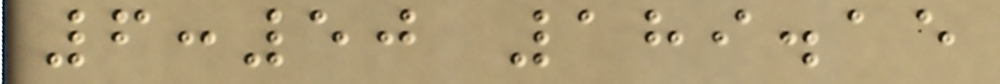6:50 189.15
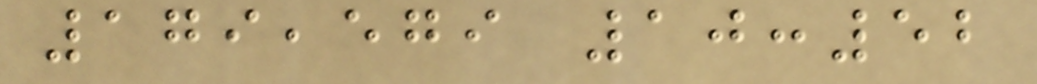179,579 10:52
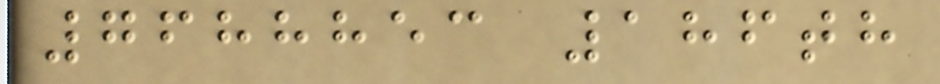7688853 186th
